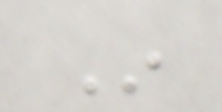In
